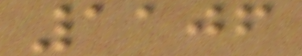1106
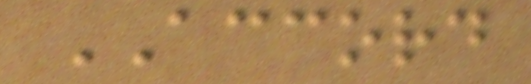ACCORD
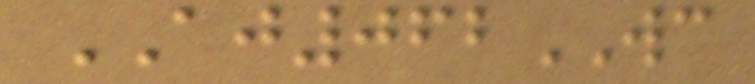AJ062WC
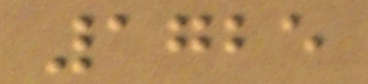1725
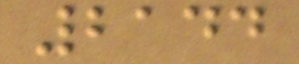2144
